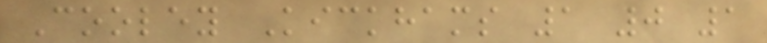Cooley Kickhams 1 0 1
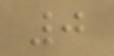0
